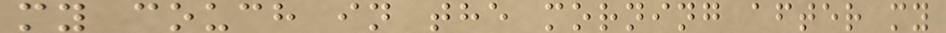my couch in the morning after my
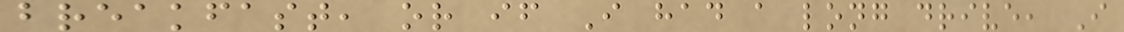breakfast, or if I had a long drive, I
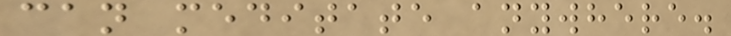can meditate anywhere.
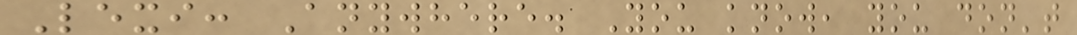Lexi: Anywhere. You know, you don't
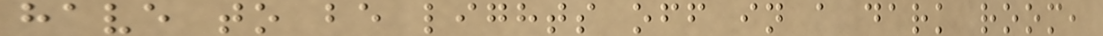have to be lights off in a dark room,
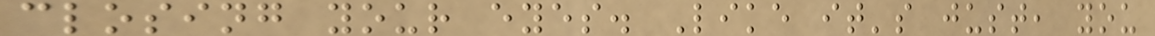closing your eyes. Like it's just, you
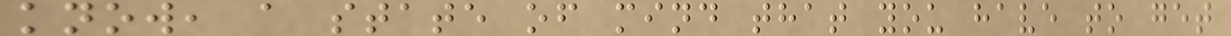know, a state of mind that you have to get
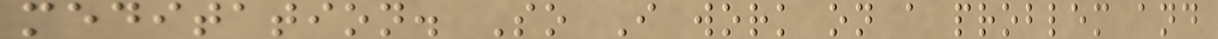meditation. So I work on a problem and
